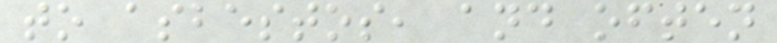to asbestos, and often
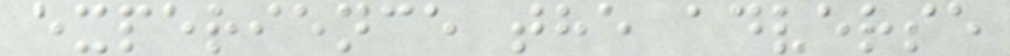experience the adverse
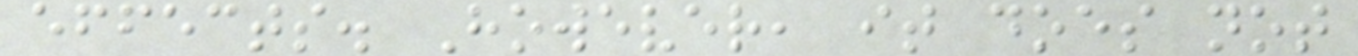effects. However, it does not
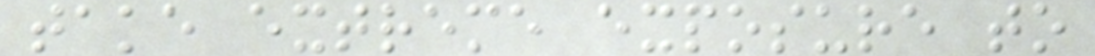take extreme exposure to
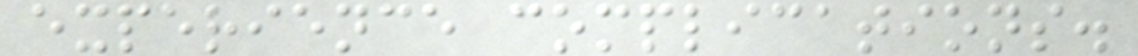experience complications.
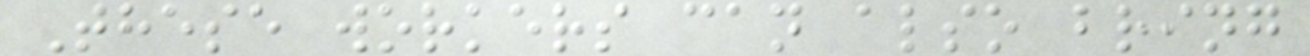These workers can also bring
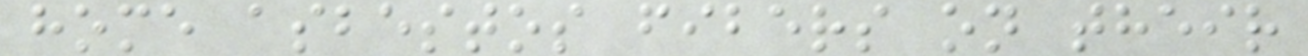home asbestos fibers on their
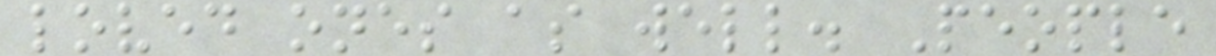loved ones as well. People
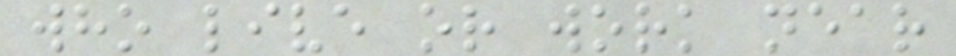who live or work near
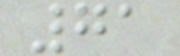71
